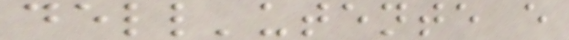dell'utente e
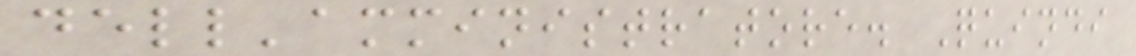dell'amministratore. Quindi
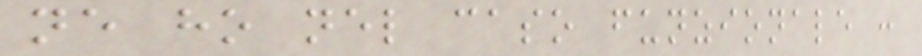ne ho nel caso funzionale :
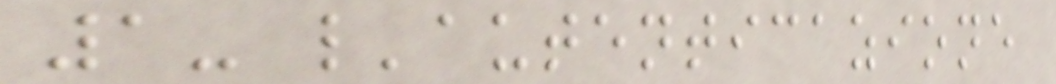1- l'autenticazione
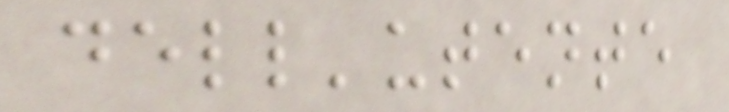dell'utente
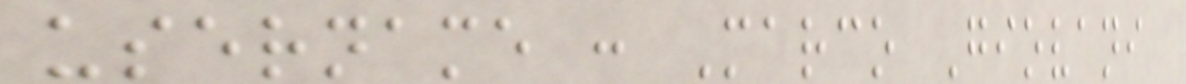username : Marco Giovani
